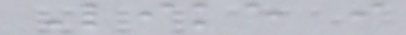Like i
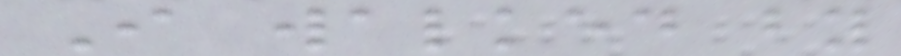I walked by
